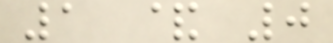1 & 0
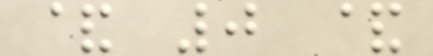& 0 &
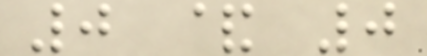0 & 0
